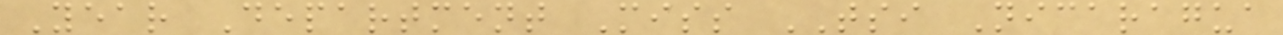Year Department Miss TSI Nicaragua
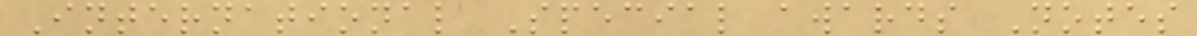International Special awards Notes
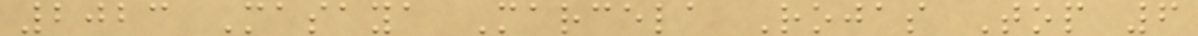2023 Masaya Marcela Rojas Top 6
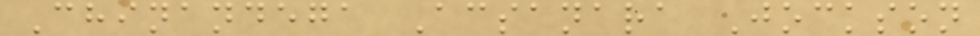Chinandega Acsanara Jockson
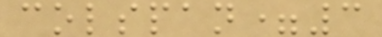colspan=3
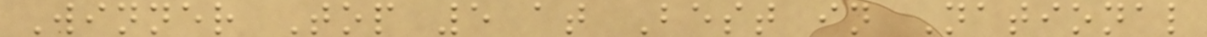Winner Top 5 at Best in National
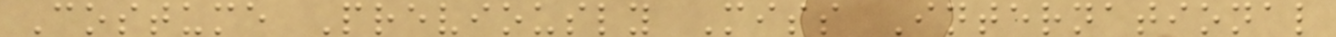Costume Previously Miss International
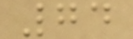74
